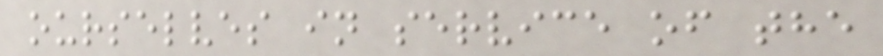ourselves in service of the
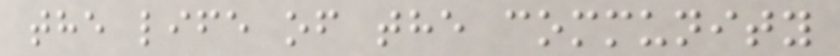the life of the community
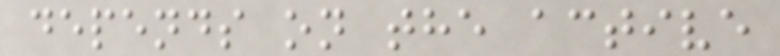depends on the active
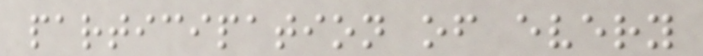participation of every
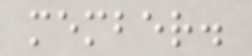member.
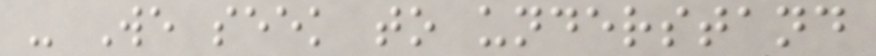- We seek to understand
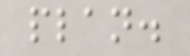plan.
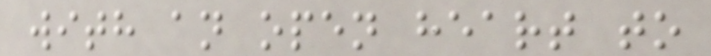with an open heart to
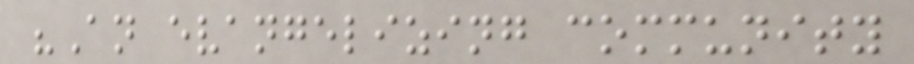"An evangelizing community
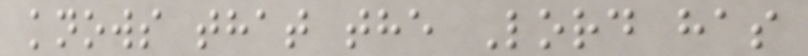knows that the Lord has
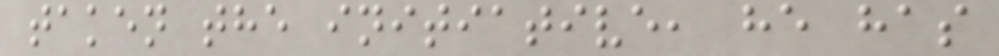taken the initiative, he has
